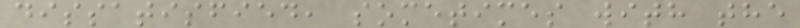dissatisfied, sometimes with the
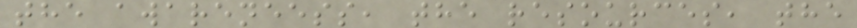the awareneess, the resources, the
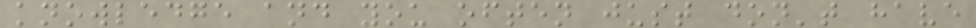knowledge and you often just don't have
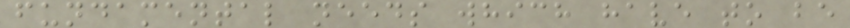fundamental needs which have to be
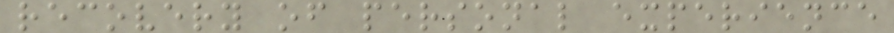recovery of personal experience
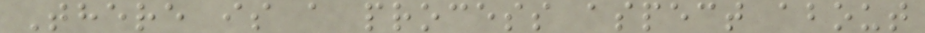There is a process aspect about
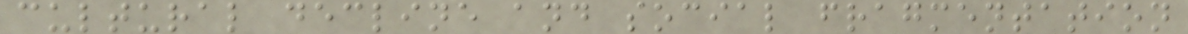cultural decline and social fragmentation
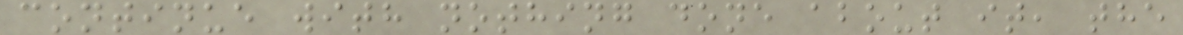continue with nothing done about it, the
